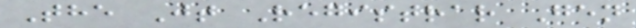The Jt Registrar Gen
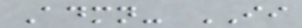Admn- II
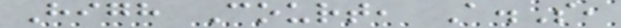High Court, A.S,
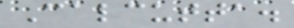Calcutta.
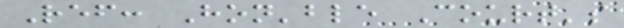Ref: Hon'ble Court's
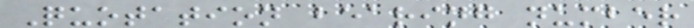Quotation bearing number
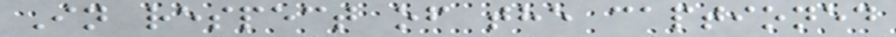In respect of the captioned
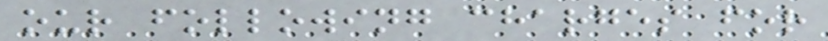our following charges for
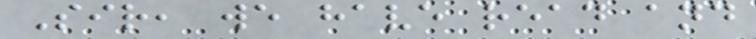Sir, we have read and
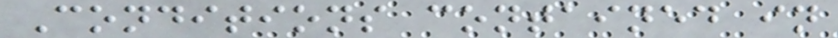Conditions contained in
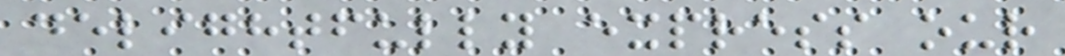delightfully express our
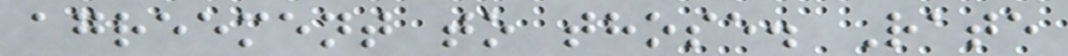agreement to those. Rate
